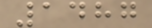1487
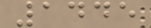1445
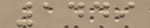1449
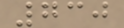730
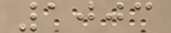1003
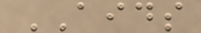AIDS
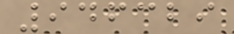946329
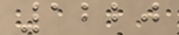1220
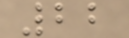22
